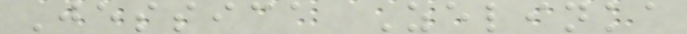Jessica Zelinka
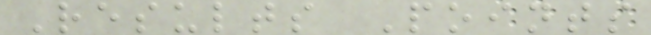Results Points
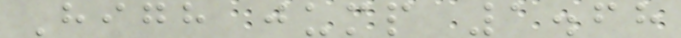High jump 1.68
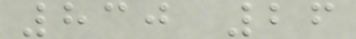830 26
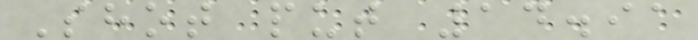Shot put 14.91
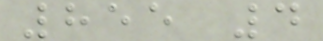855 4
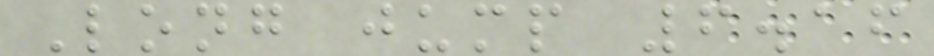Long jump 6.16
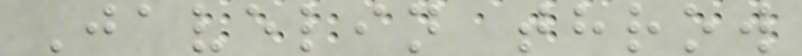Javelin throw
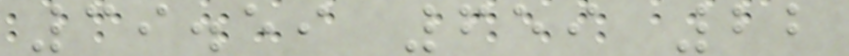39.59 659 22
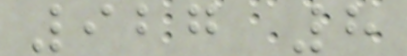927 8
